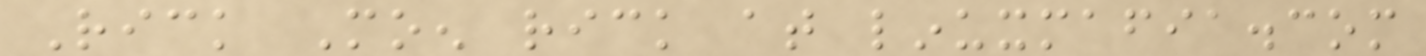Rick Moen rick at linuxmafia.com
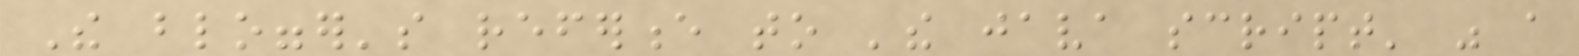The blogger's reference to 'the java script' was a
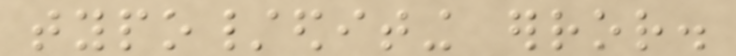typo/editing error.
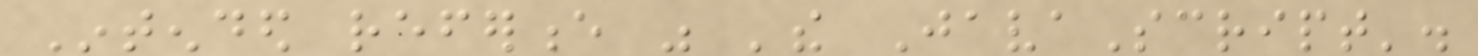Intended reference was 'the JavaScript'.
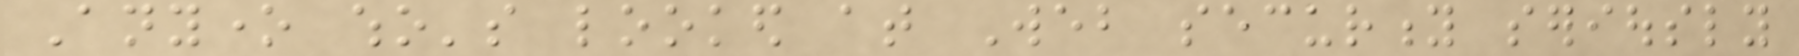Anyone who's looked at Web security seriously
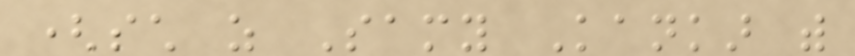(such as Samy Kankar with
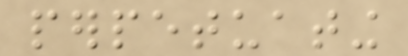perpetuating
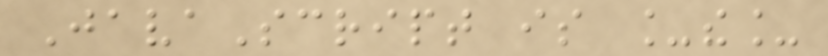JavaScript is _the_
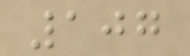107
